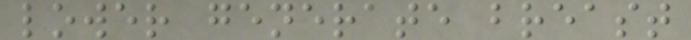lower generate breast
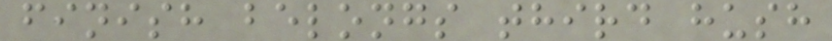finish belongs third hush
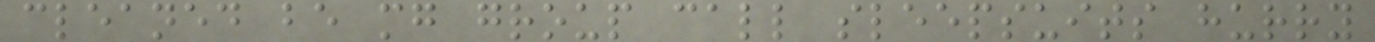cleaned be mg group call sleepsuits hurry
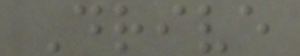Drive
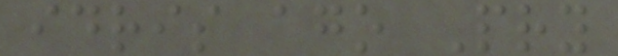idris ago Pry
